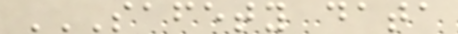SAFETY DATA
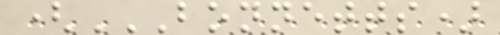(BONNETTS)
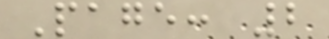Page: 2
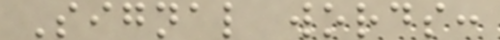Signal words:
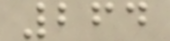264
